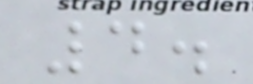4.
